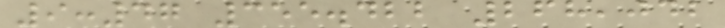9:47 355.422 268,042
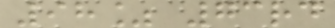98% 73rd
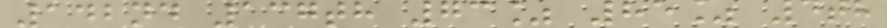142nd 137th 73% 85% 4th
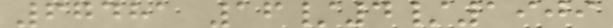67481 16/4/1909
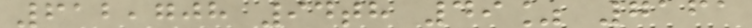612,708 94th 49% 7161
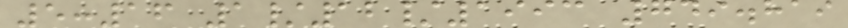5:16 1/12/1993 749.819
